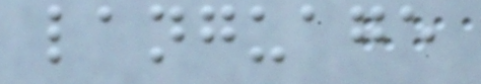language
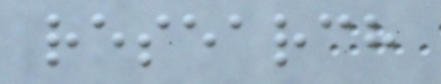research
